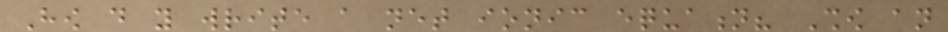How do you write a net ionic equation? Show an
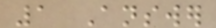1 Answer
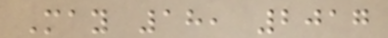May 18, 2017
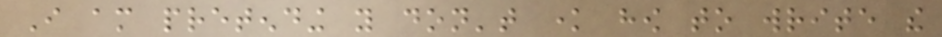I am pretending you don't know how to write the
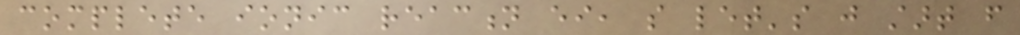complete ionic reaction either, so let's just start from
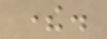there.
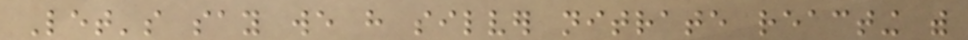Let's say we have silver nitrate reacting with
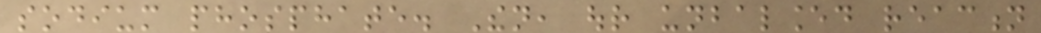sodium phosphate. Then, our unbalanced reaction
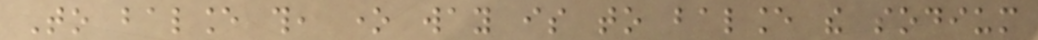To balance this, one way is to balance the sodium
